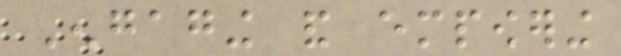Engaging and empowering
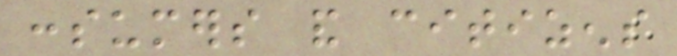consumers and citizens
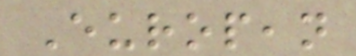European
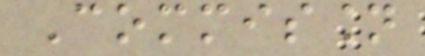Commission
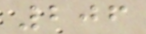206
